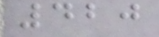420
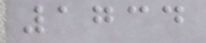1734
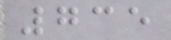735
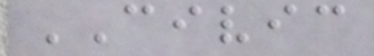CIVIC
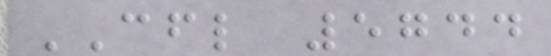CFL 5744
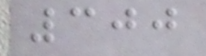300
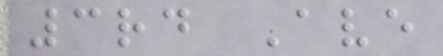3rd Ave
